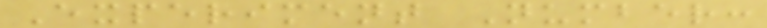Experiment Number:
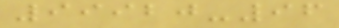99920-96
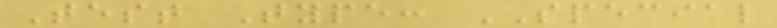Test Type: SPECIAL
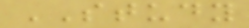STUDY
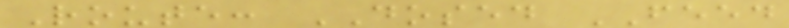Route: DOSED FEED
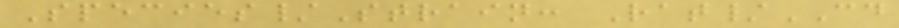Species/Strain: Rat/CD
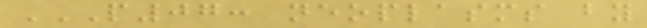P07: NEOPLASMS BY
